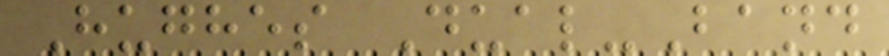Hughes Dual-Band
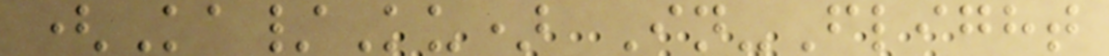(Ka/Ku) In-Flight
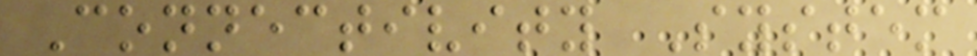Connectivity System
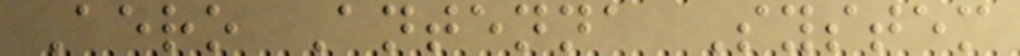Aero Antenna System
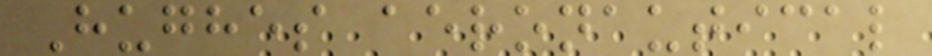Hughes aeronautical
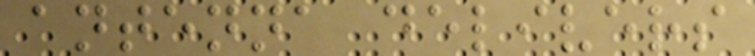antenna delivers
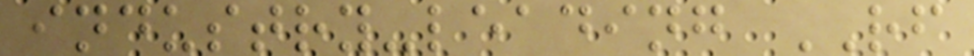industry-leading RF
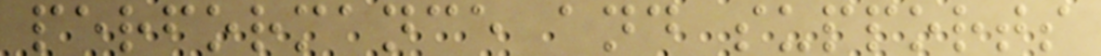performance and supports
